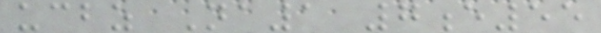ucbz Na1 7e55
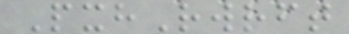PxhRwrft
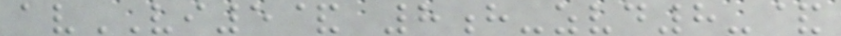avVI5& 8h-zvd8-&
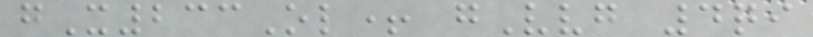gX233Ol+ gVvg 4qi
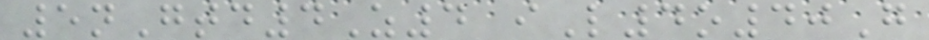5nGtd4Z4 iL4o40G
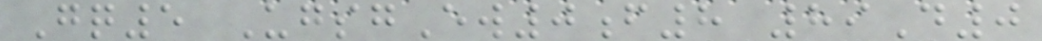Gq5 UgsgEw0f8 89D0
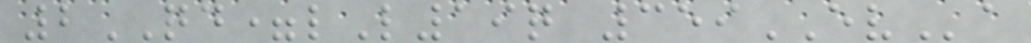2QD=lL19q 359EVa
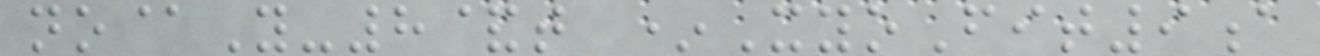no@Y-8&t *XyoFit9a
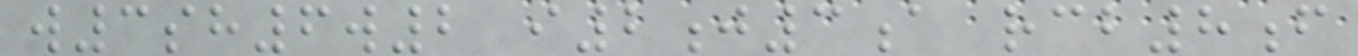w3sh6w2 i2j3a rcb8f
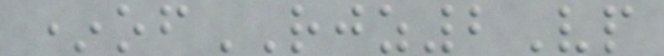*ofRJZ2Vp
